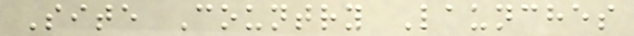Site Country Launches
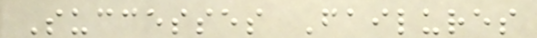Successes Failures
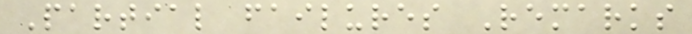Partial failures Remarks
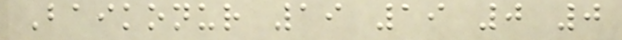Baikonur 19 19 0 0
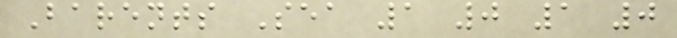Barents Sea 1 0 1 0
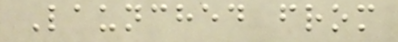Launched from
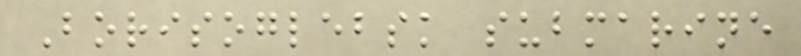Borisoglebsk submarine
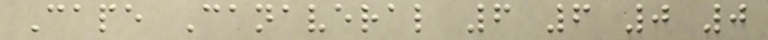Cape Canaveral 6 6 0 0
